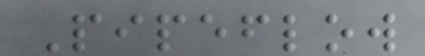Pipeflow
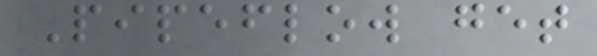Pipeflow get
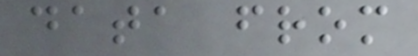data from
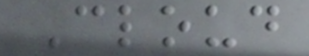Cloud
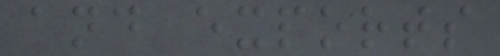and exports
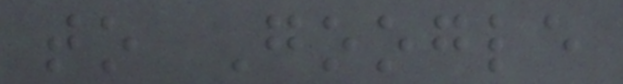to Google
